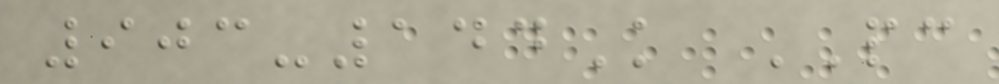903-144K PC
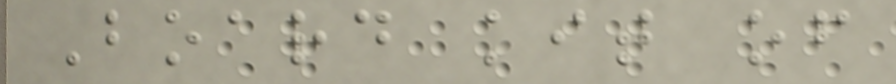Board kit of
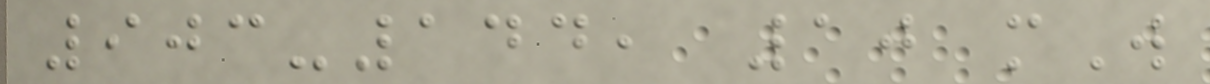903-144, 10 mW
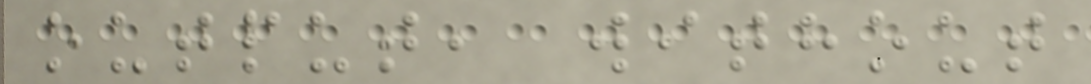output, without
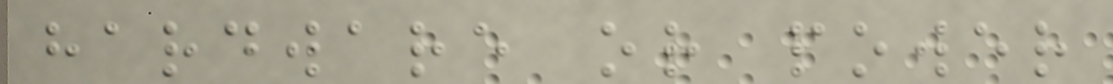hardware or power
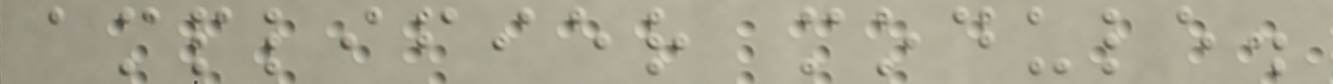amplifier module.
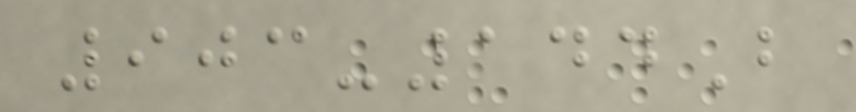903-144B
